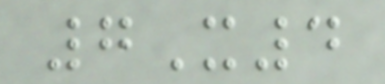7X4
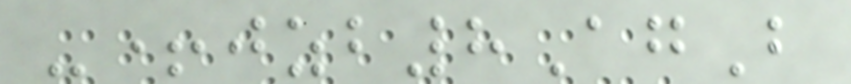-+jzb8AgB
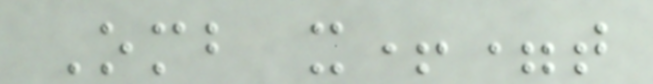Omb x+=t
